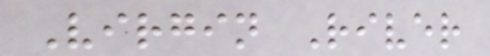Virgin River
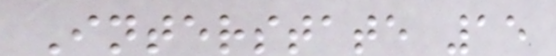Interstate 15
